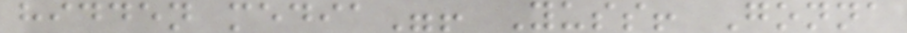hidden media"! Yuss! Gonna
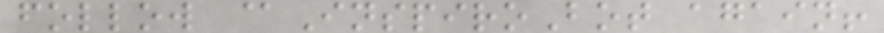follow @InspiroBot again!
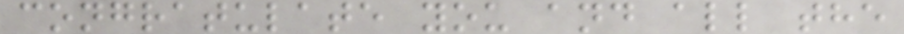congratulate you and all the
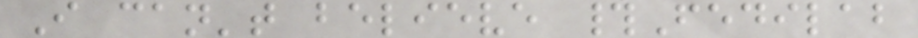I can't believe #Fedilab
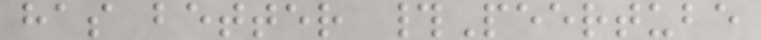has better #Peertube
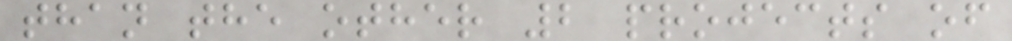than the other 2 projects of
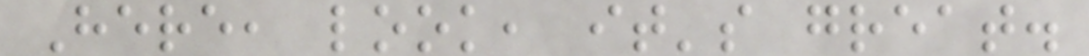Here, look, it's great.
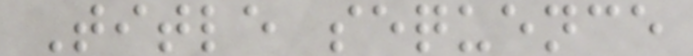Title sequence
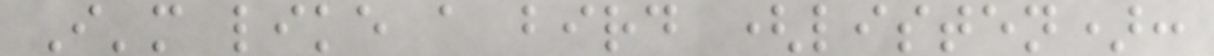I'm like a bird (listen):
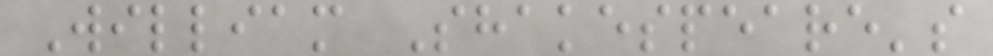William Shakespeare's
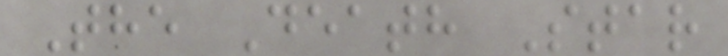The Death Star
